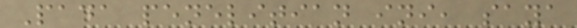Pada penelitian ini, saya
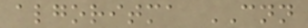algoritma CNN
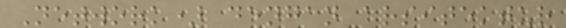Network) dengan arsitektur
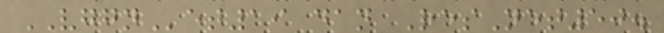VGGNet19 dan ResNet50.
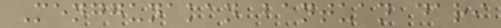Menggunakan bantuan dari
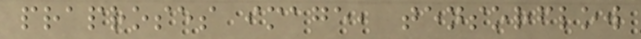praproses image, tensorflow
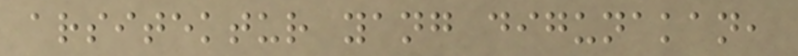arsitektur yang digunakan,
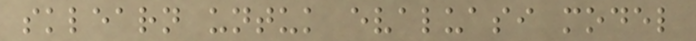sklearn untuk evaluasi model
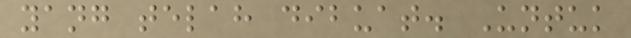yang telah dibuat. Untuk
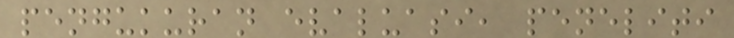pengukuran evaluasi, peneliti
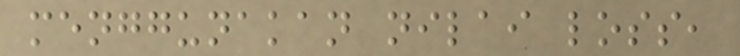menggunakan nilai loss,
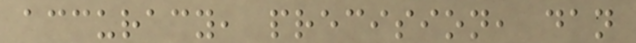accuracy, precision, dan
